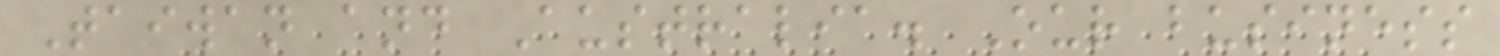Taiwan and Australia. Our business
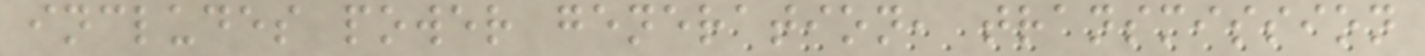includes power generation, transmission
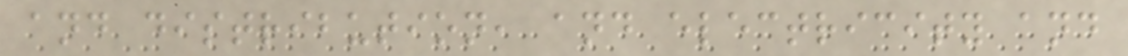and distribution, and electricity and
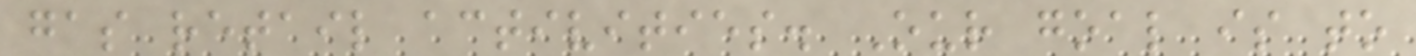gas retail activities. Our goal is to
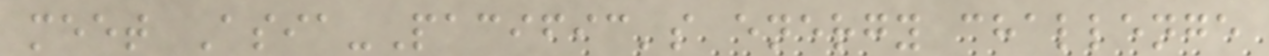meet Asia-Pacific's energy challenge
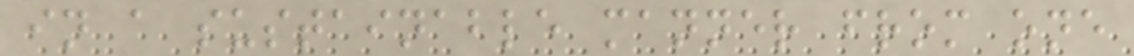in a sustainable manner from one
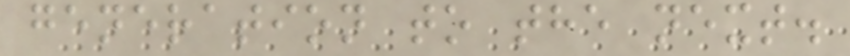generation to the next.
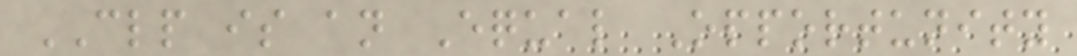CLP is an Equal Opportunity
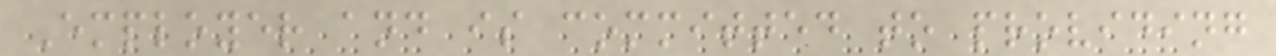Employer and is committed to providing
